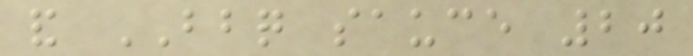and BBQ sauce 20
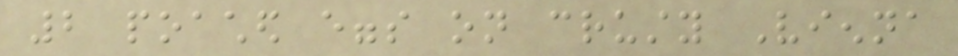2 poached eggs on crusty Vienna
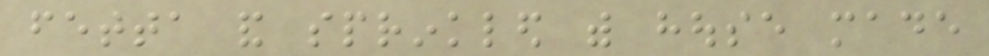fetta and sprinkled with house made
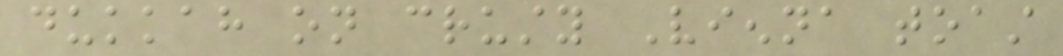dukkah on crusty Vienna toast
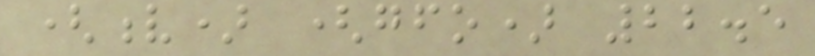(v) (gfo) 22.5
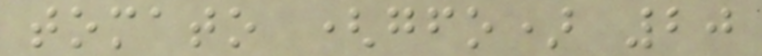tomato (gfo) 20
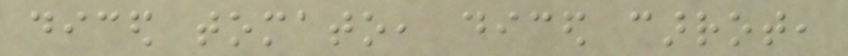diced tomato, diced carrot,
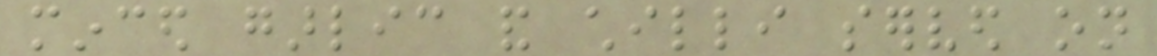minced garlic and chilli served on
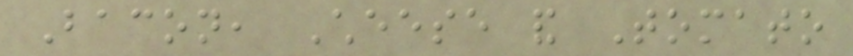Bacon, Cheese and Tomato
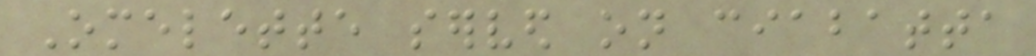Omelette served on ciabatta
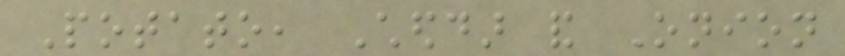Potato, Cheddar and Onion
